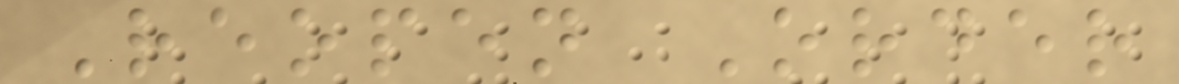Reopen Order
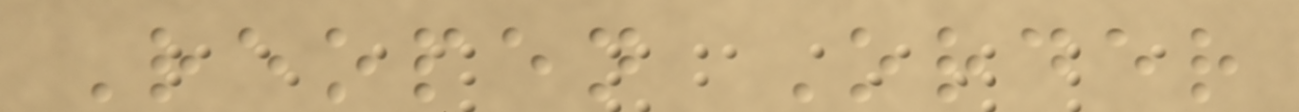Reopen Order
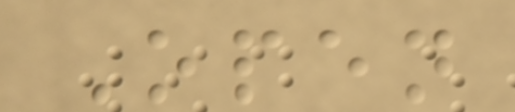Open
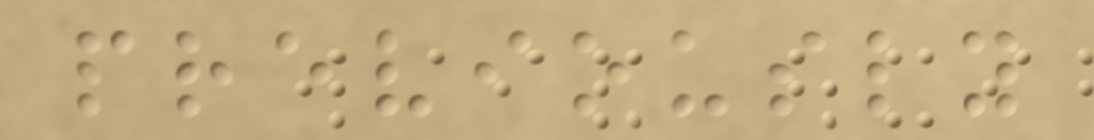previously
